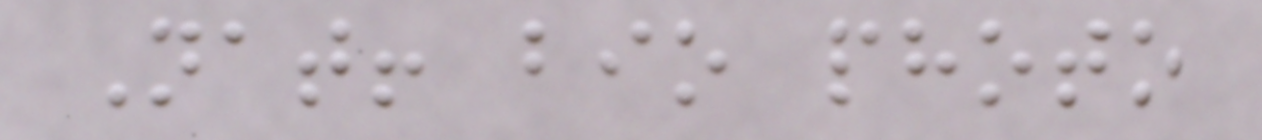Nat! bio photo
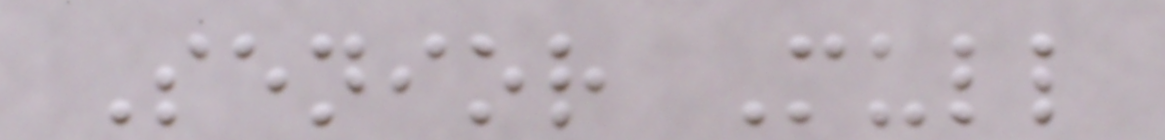Senior Mull
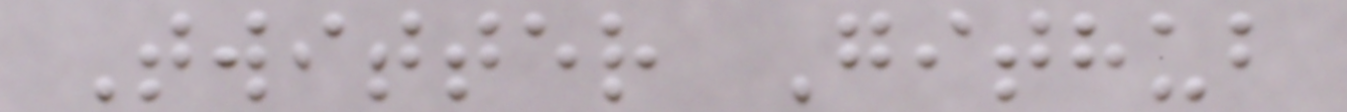Twitter Github
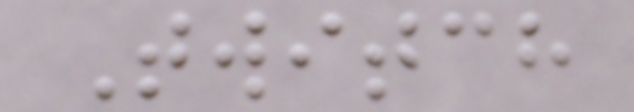Twitch
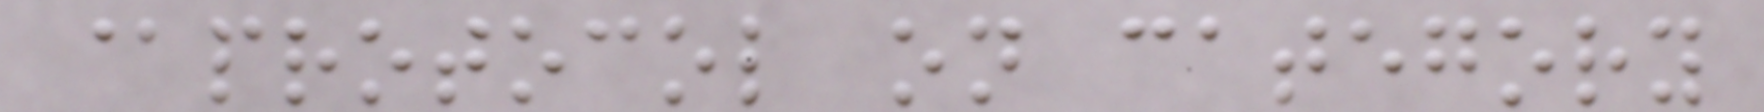@protocol on category
